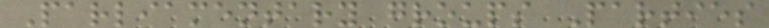Parliamentary groups Parties
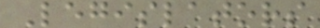Legislators
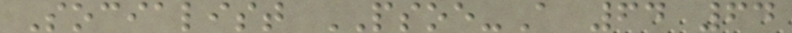Socialist PSOE-A 64 64
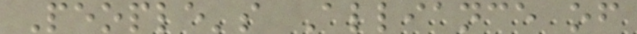People's Alliance of
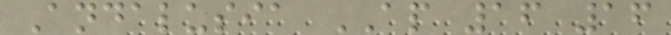Andalusia AP 16 16
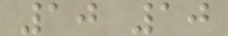10 10
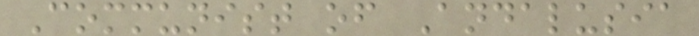Communist of Andalusia
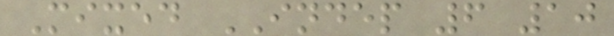Mixed INDEP 6 10
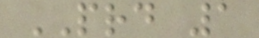PRD 1
